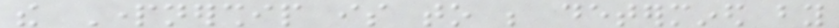the Partnership is to be determined by
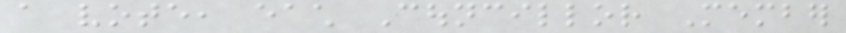a vote, each Councillor Member
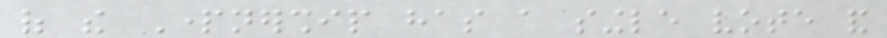of the Partnership has a single vote and
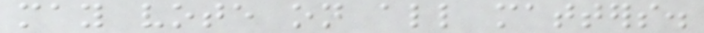may vote on all matters.
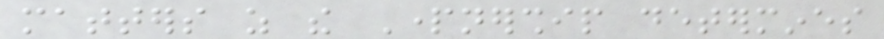matters as the Partnership determines
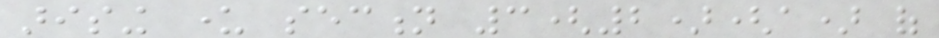arising under section 3(2)(a) of
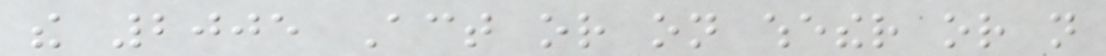the 2005 Act or on whether or not
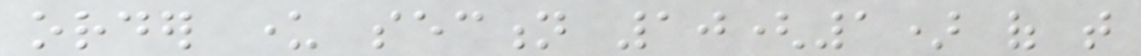order under section 10(1) of that
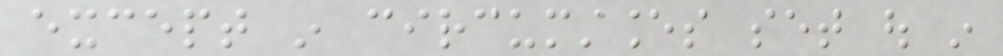except in circumstances set out in
